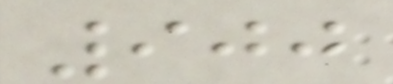900
